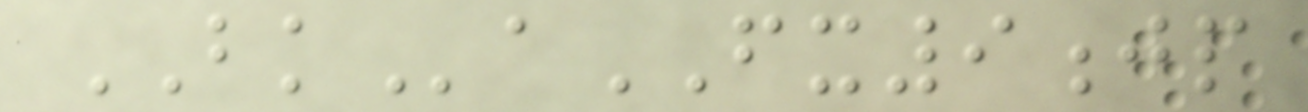BKaFX9jp
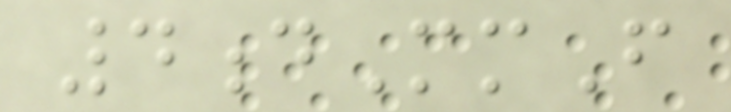4dMmF
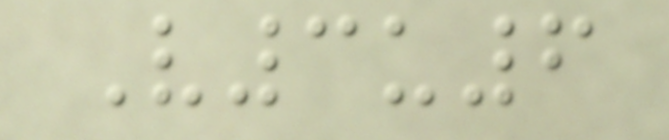V3u6
